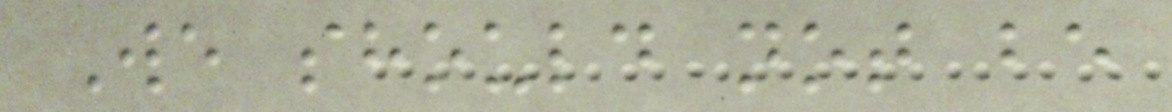We should not be
